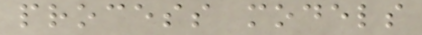process models
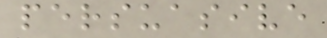persuasive
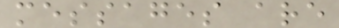messages are
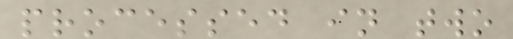processed in two
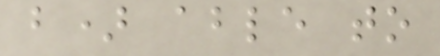b) able to
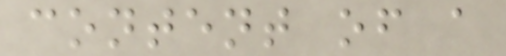content of a
